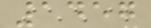1457
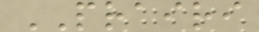PRAIRI
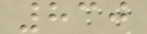830
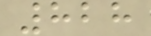828
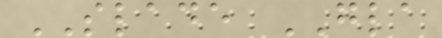SLADE GLA
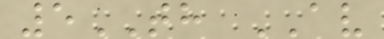5TH AV
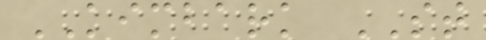KIMBARK ST
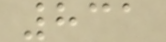831
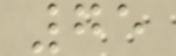75
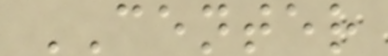CENTER
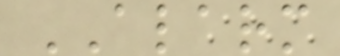ALARM
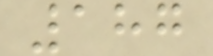187
